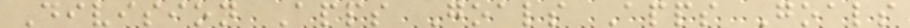Division Apps Goals Apps Goals
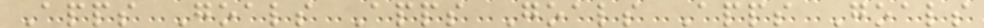Apps Goals Apps Goals Apps Goals
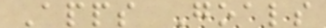Apps Goals
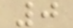0
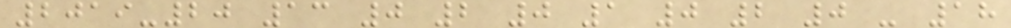2019-20 13 0 2 0 1 0 2 0 - 18
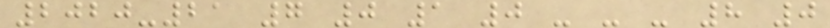2020-21 7 0 1 0 - - - 8 0
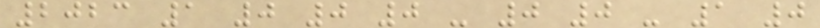2023 1 0 0 0 - 0 0 - 1 0
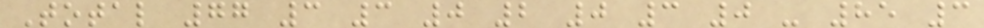Total 77 3 3 0 2 0 3 0 - 85 3
